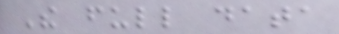The full data
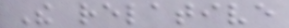The relative
